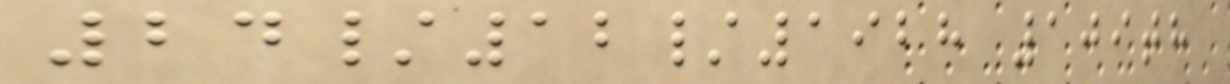24/12/1928 109th
